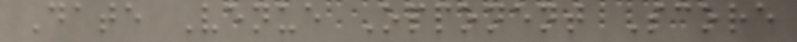Date Venue Opponent Score
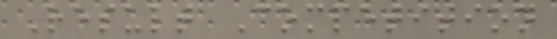Result Competition
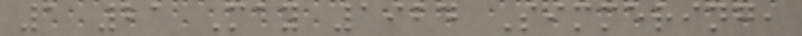1 21 May 1924 Simmering,
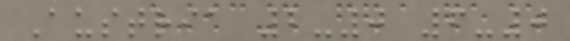Austria 2-0 6-0
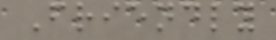Friendly
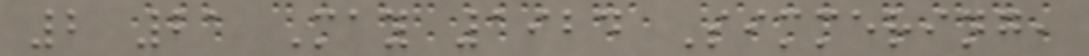2 21 May 1924 Simmering,
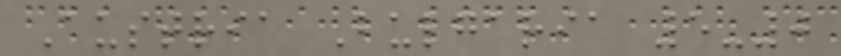Austria Bulgaria 5-0
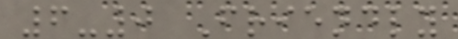6-0 Friendly
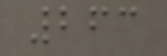263
